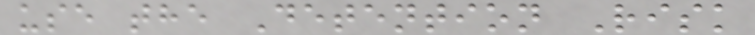use the Detention Risk
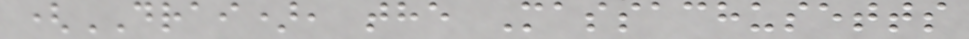(DRAI), the Massachusetts
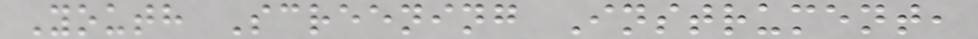Youth Screening Instrument,
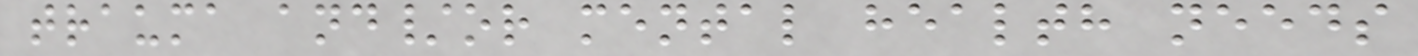trauma and/or mental health needs
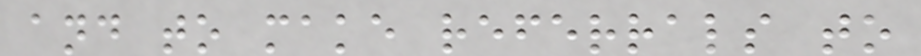and to make referrals to
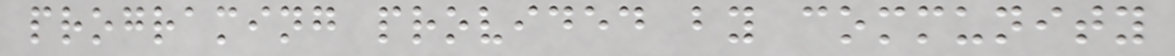programing provided by community
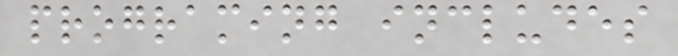programing includes
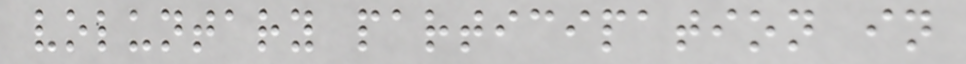voluntary participation in
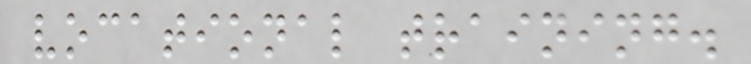vocational training.
